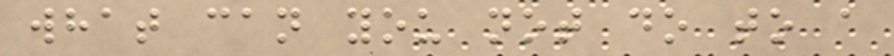what can you not do to a
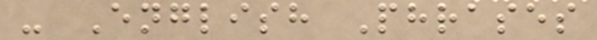- English Phrases
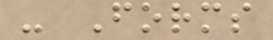- Forms
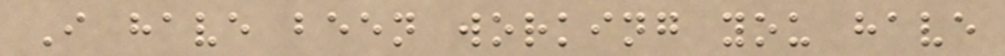I have been working you have
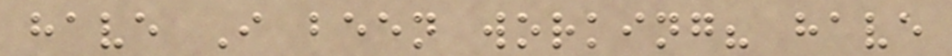have I been working? have
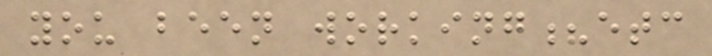you been working?etc
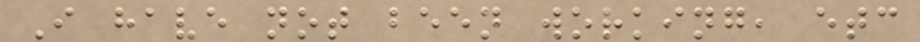I have not been working, etc
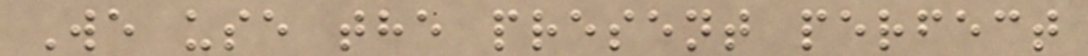We use the present perfect
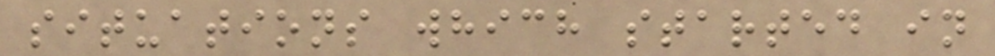situations which started in
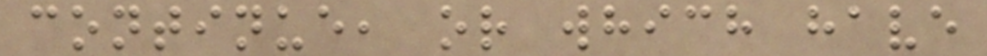continue, or which have
